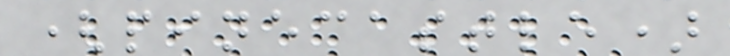(pinecastle)
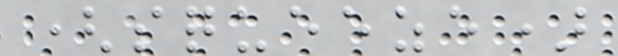(squeeze)
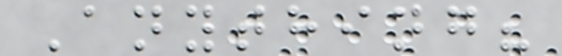Anything?
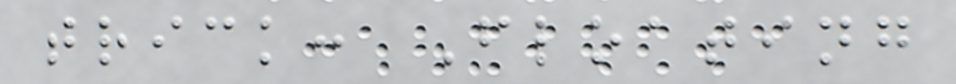trick: Floating
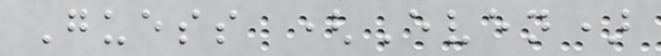Guess (Even)
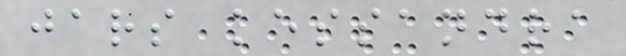jars kessandra
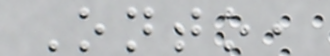Onto,
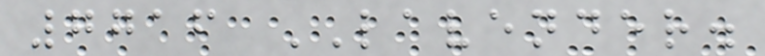7716 LAVENDER.
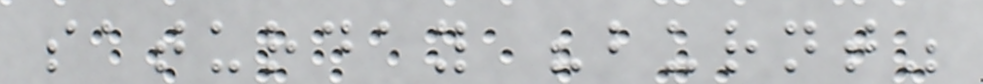saturday "burnt"
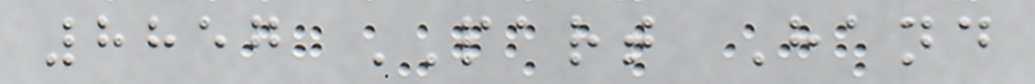8857 PART Hand
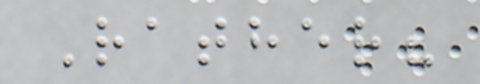Rather?
